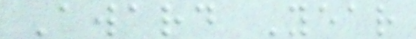Award Year
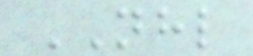NHL
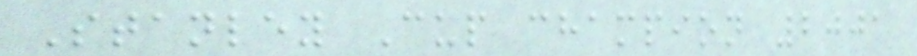Stanley Cup champion 2001
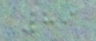89
